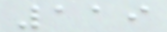119
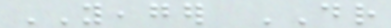YEAGER DR
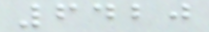6420
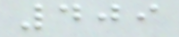409
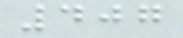407
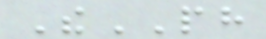ThePH
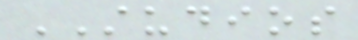STUDIOS
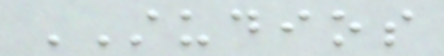STUDIOS
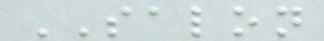SALON
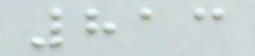813
